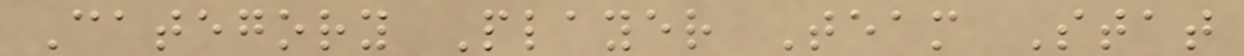Category Player Team Stat
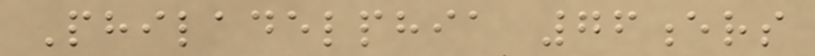Philadelphia 76ers
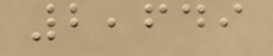2,649
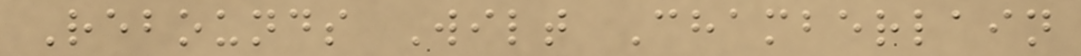Rebounds Wilt Chamberlain
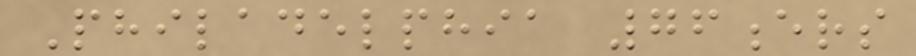Philadelphia 76ers
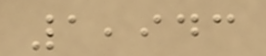1,943
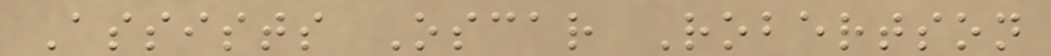Assists Oscar Robertson
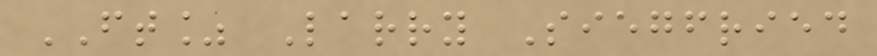FT% Larry Siegfried
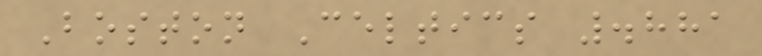Boston Celtics .881
